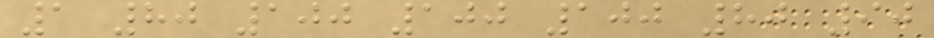1 80 100 100 100 80 90
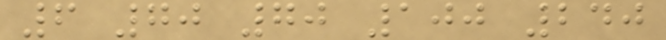6 70 70 100 240
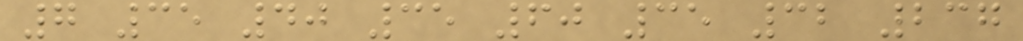7 35 40 35 60 35 32 237
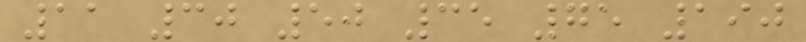11 30 50 35 75 190
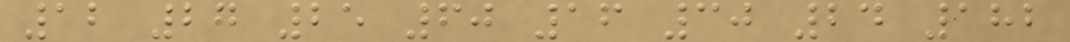12 27 25 60 16 30 24 182
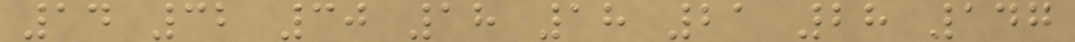14 32 30 18 18 21 28 147
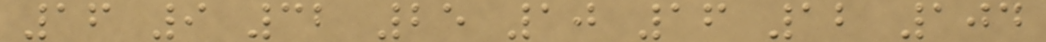16 9 32 25 10 16 12 104
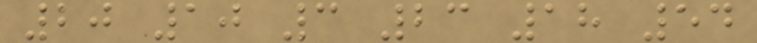20 10 3 23 18 54
